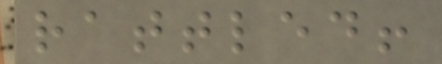rattled!
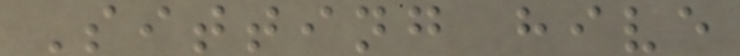Sitting hive
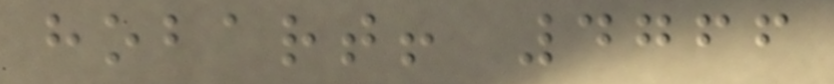hobart! 4766
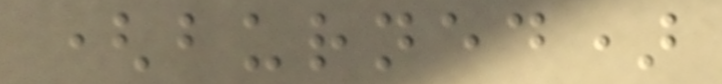(burned)
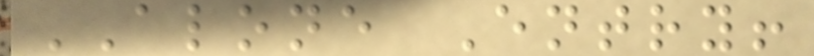ALONE Entry!
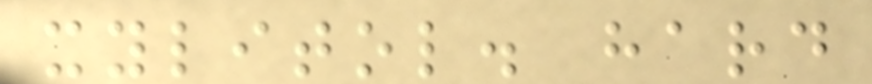xylitol. hard
